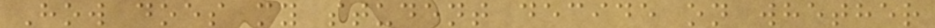How does my student decide on whether
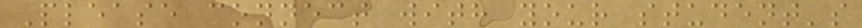Please connect with your student's
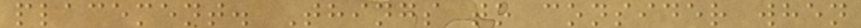placement. Things to consider when
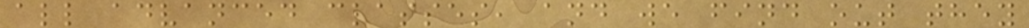all advanced classes, and we find out they
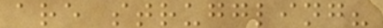are struggling?
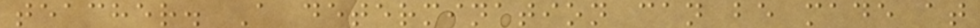teacher. A determination can be made at
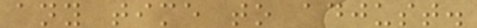any time to adjust.
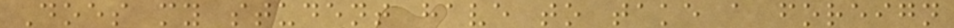Does my student have to take a foreign
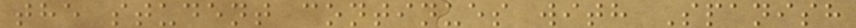the student continues with Spanish
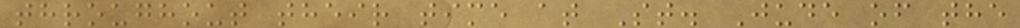throughout their time at St. Jude of the
